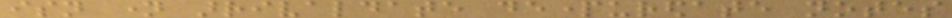isn name arrivaldate departuredate notes
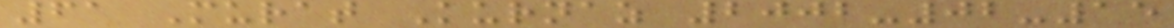61 Murat Kurnaz 2002-02-15
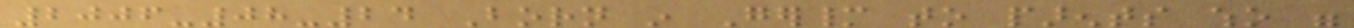2006-08-24 Born in Germany to parents who were
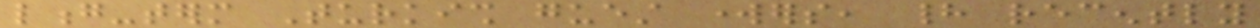long-term Turkish guest workers, had recently
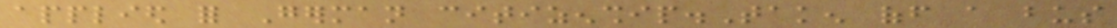applied for German citizenship.Taken off a bus
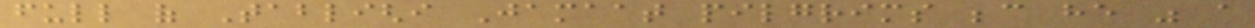full of Tablighi Jamaat pilgrims because he was a
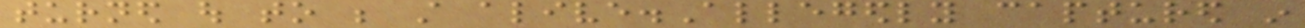turned out to be still alive.Allegedly captured in
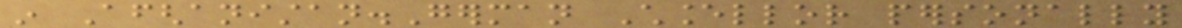in Afghanistan.German Chancellor personally
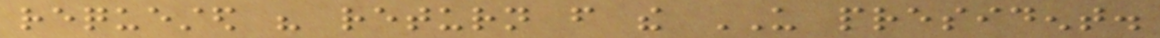requested his return from the US president.
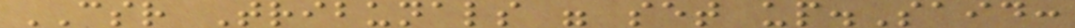CSR Tribunals were set up.Said:
